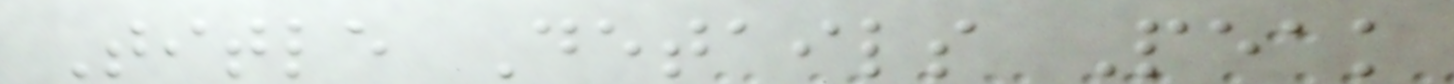Title Details Peak
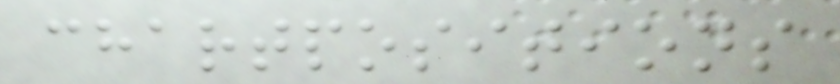chartpositions
